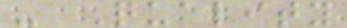- Quality
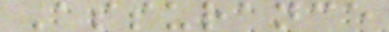Assurance
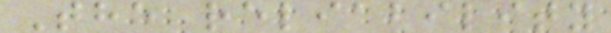The reliability
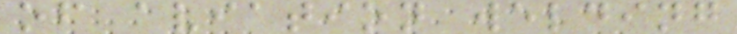of aviation welding
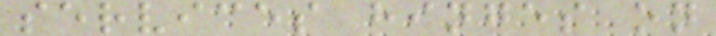services hinges on
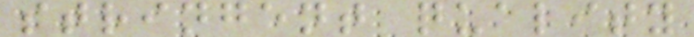stringent quality
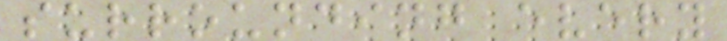surrounding every
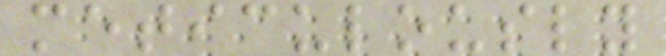meticulously
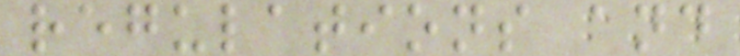regulations and
